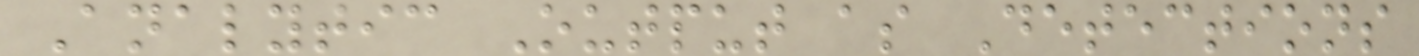Analytic Output as Detections
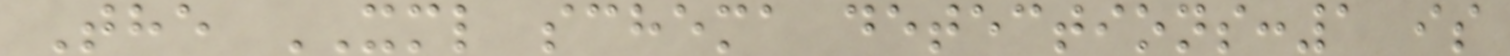The XML schema detections:1 is
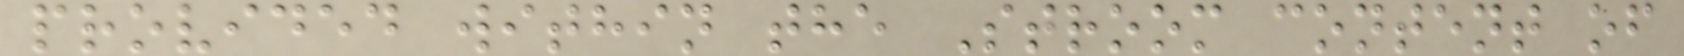provided within the Stroom content of
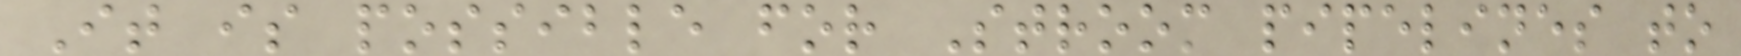It is possible for Stroom pipelines to
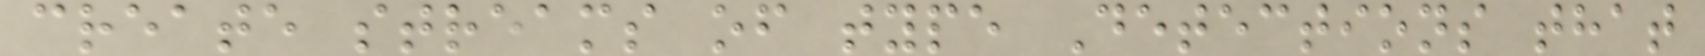create streams of type Detections that
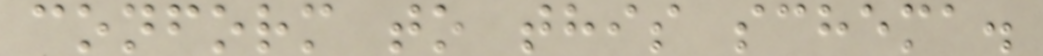conform to this schema.
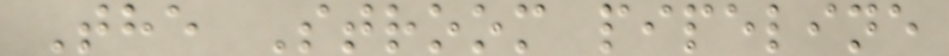The Stroom pipeline
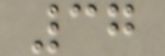37
